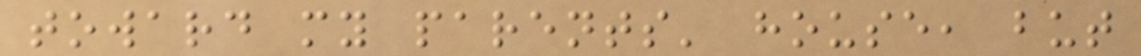toward my parents' house, but
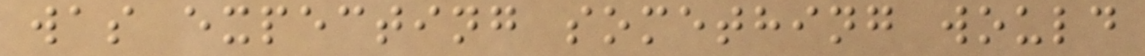was expecting something would
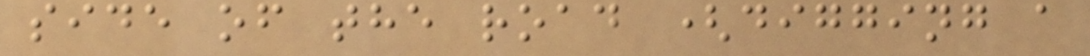side of the road (digging a
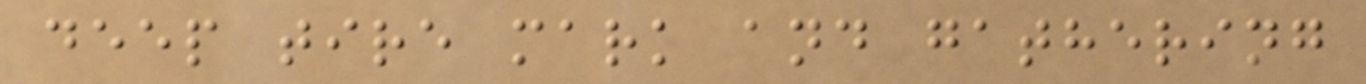deep tire mark and gathering
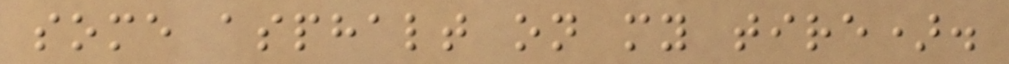some asphalt on my tire).
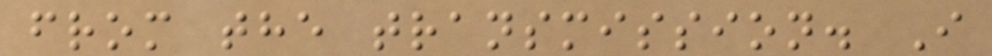from the transmission. I
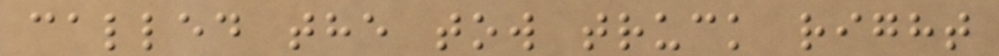called the tow truck right
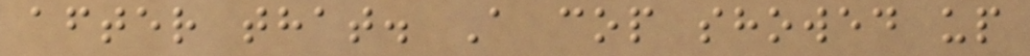after that. A cop showed up
